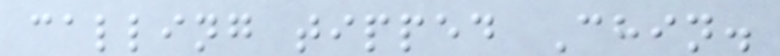calling tipped Chin.
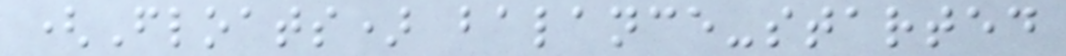(Floats) balance-started
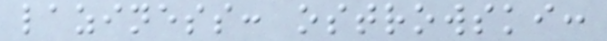laziness: ostrowski:
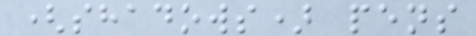(shadows) pens
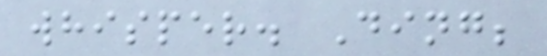whisper. Ding;
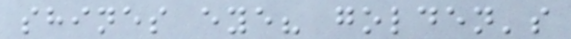shines eye? golden's
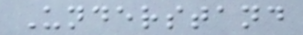Understand
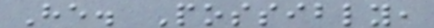He. Possibly,
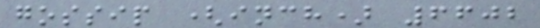gossip (inch) 6602
